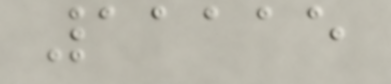11115
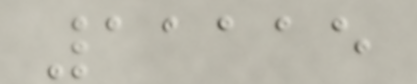11115
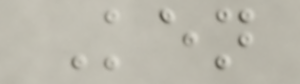Ken
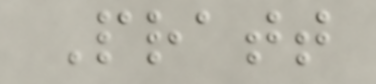Pratt
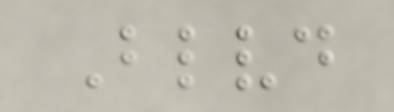Blvd
